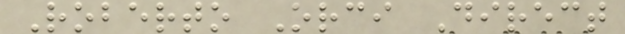Roberto Orci Direct
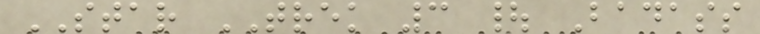STAR TREK 3 | Badass
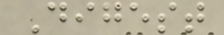Digest
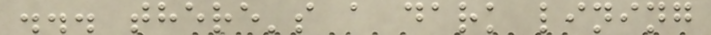... there's a dark lining
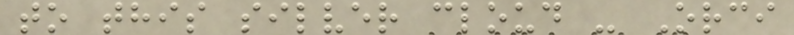to this silver cloud - Orci
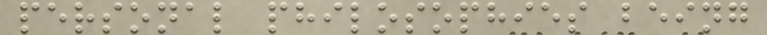personal philosophies being
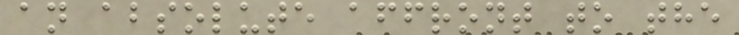an absolute affront to the
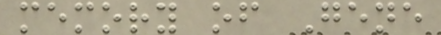memory of Gene
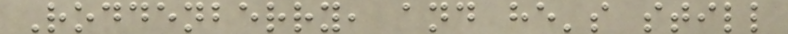Roddenberry, and he's still
